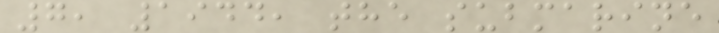7, 1944, the submarine
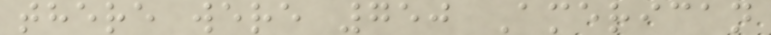there were 750 American
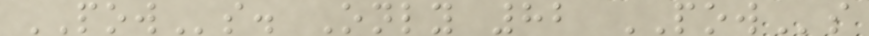POWs. Only 82 POWs
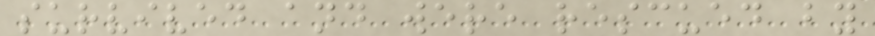survived and were rescued by
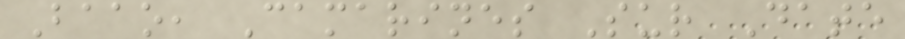Baao, Camarines Sur Date
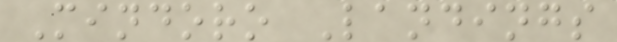Mindoro Landings
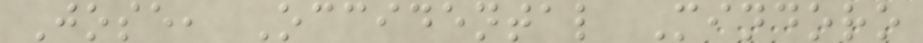Jose, Occidental Mindoro
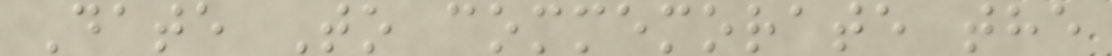Date To commemorate the
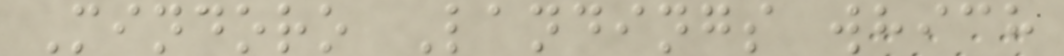Mindoro Landings which
